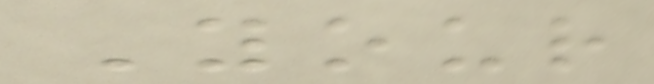Your
